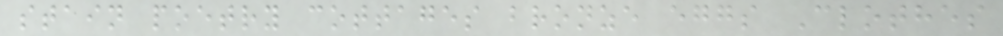stain poetry cottages bronze eggs Clothes
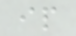ip
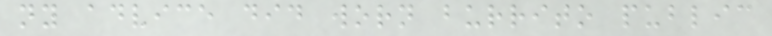ny advice did worn burrito public
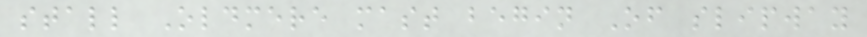stall Oldmere mast begin Of slipway
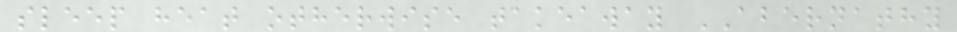sleep heat otherwise takeaway ABERNATHY
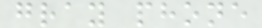gray phone
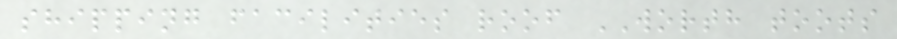shipping facilities roof WORTH toots
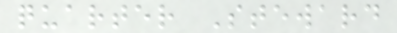quarter Steward
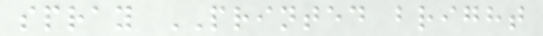spray PRINTED bright
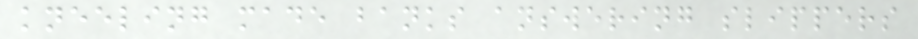kneeling made banks answering slippers
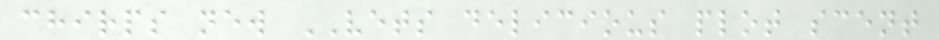chirps new VETS delicious plot scent
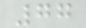77
